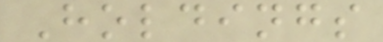Holdings
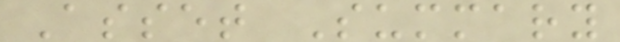Asset Summary
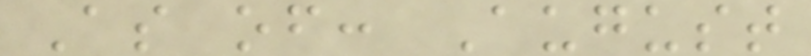As of: August
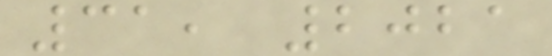31, 2021
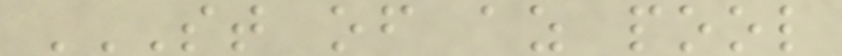ST OF AZ POOL
